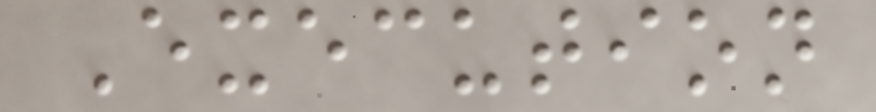Execution
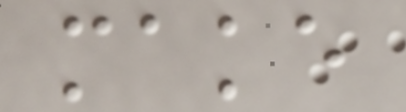make
